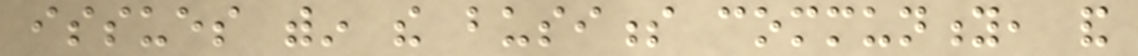issues within the business community, and
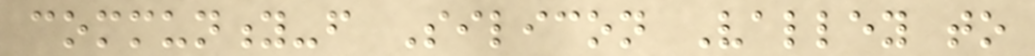community-from Silicon Valley to
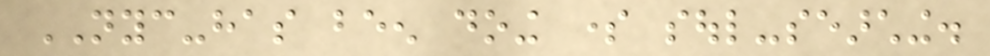NYC-has been doing some soul-searching.
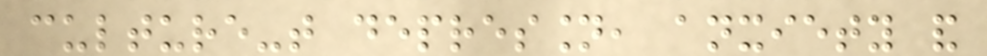culture-that depression, anxiety and
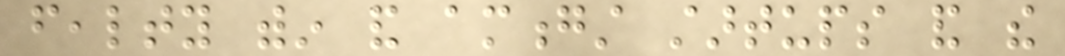fealty within and amongst startups and the
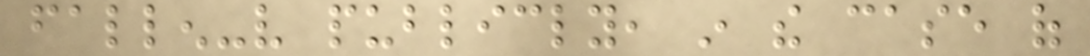fallen-very publicly, in the case of
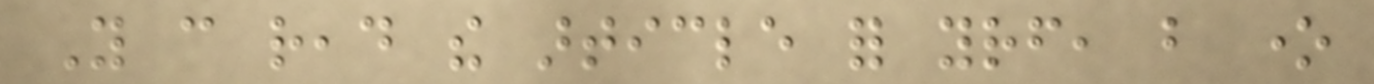You can read the article for yourself, but one
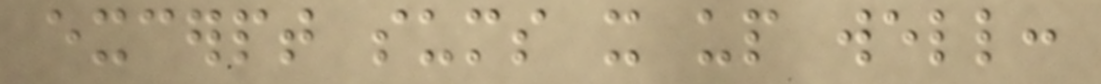excerpt sums it up well:
